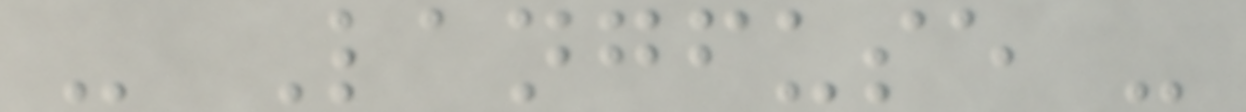- Langfuse -
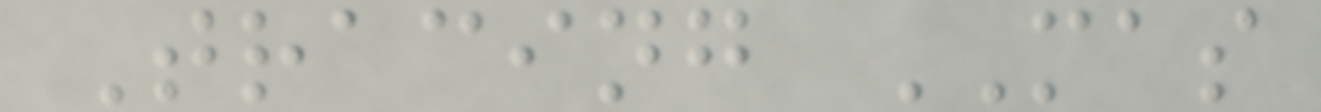Tracing MAS
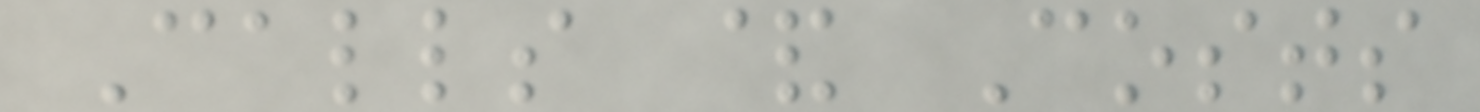Calls & Costs
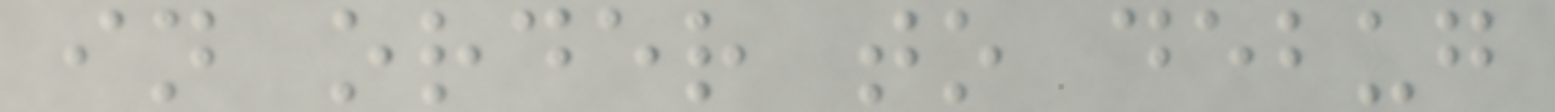in order to debug
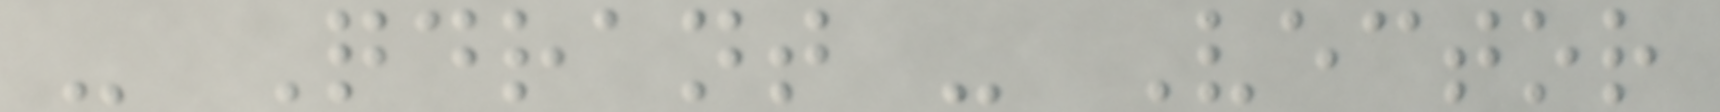- Qdrant - Vector
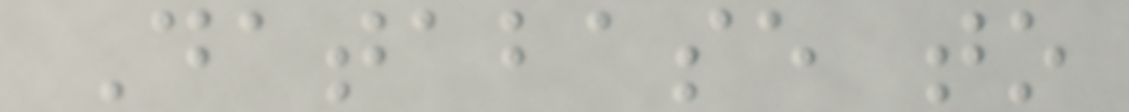Database to
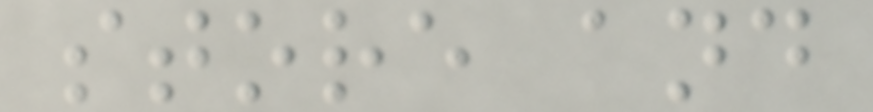store and
